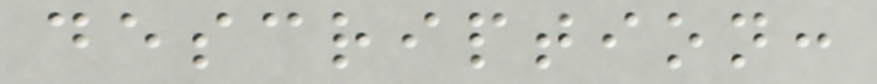description:
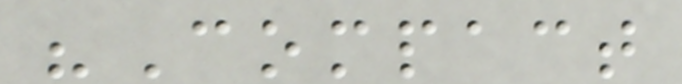"Compact
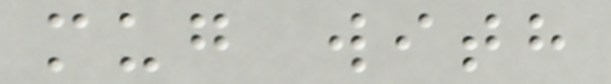mug with
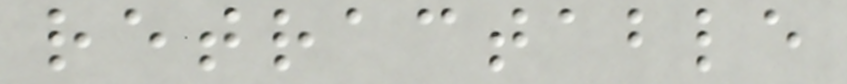retractable
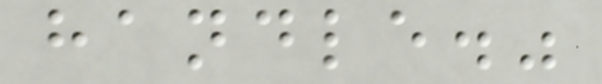handle."
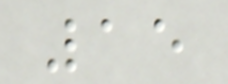15
